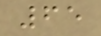65
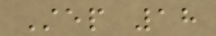Step 18
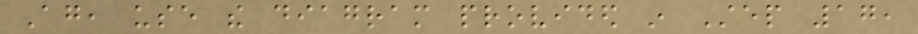Again, use the diagram provided in Step 17,
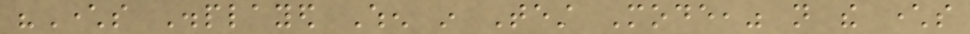"Characters Displayed When in Test Mode," not the characters
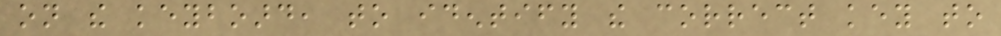on the keyboard, to identify the correct key to
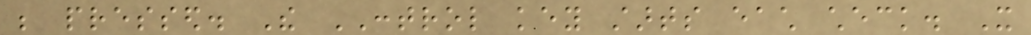be pressed. The CONTROL key starts each check. It
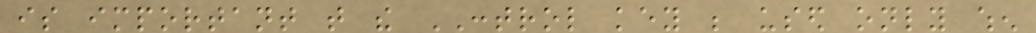is important that the CONTROL key be used only when
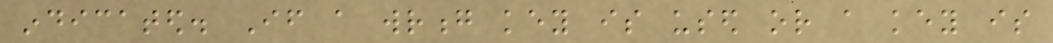indicated. If a wrong key is used or a key is
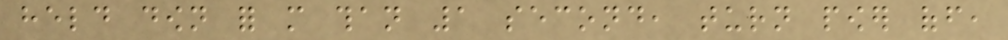held down for more than 1 second, turn power off,
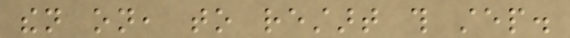then on, to restart this step.
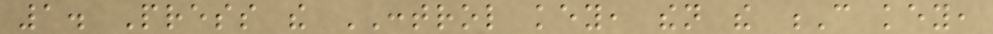1. Press the CONTROL key, then the C key,
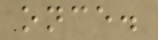once.
